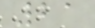21
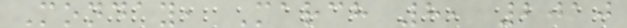Monday, March 8, 2010
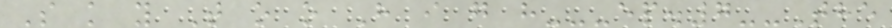S k y T o o H i g h---ep.7--The
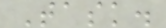Task.
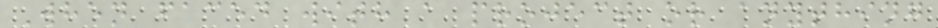When faced with a project or anything
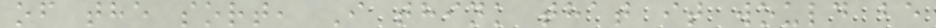of the sort, I think that it would be
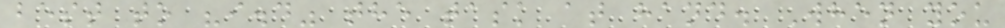best to "i.d" the task at hand. When you
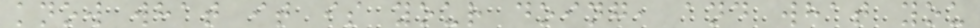know what it is your doing, and what you
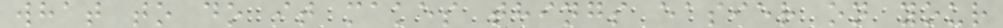what to do it makes things easier on your
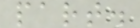part.
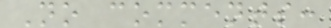No comments:
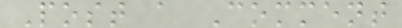Post a Comment
